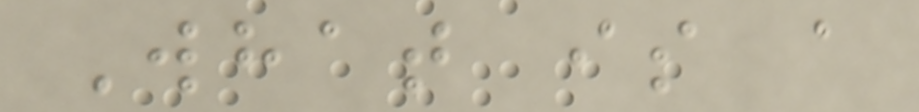What is a
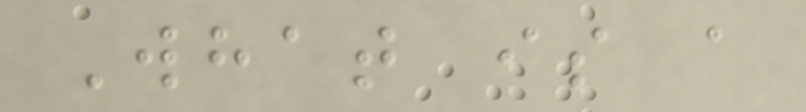What is a
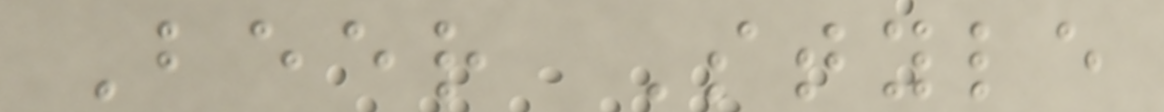Beer Style
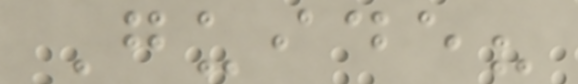Guide?
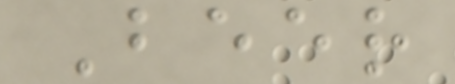Beer
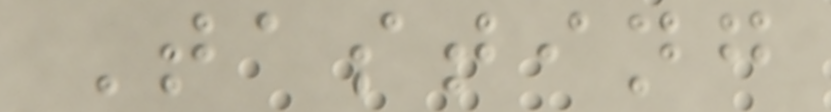Tasting
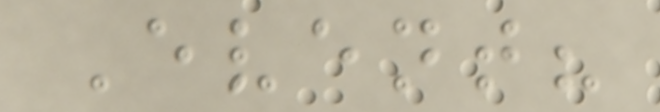Event?
